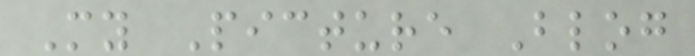My Picture Blog
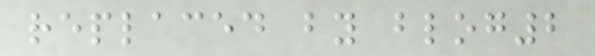replaced by blog2
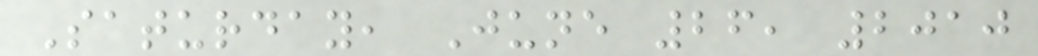Saturday, June 26, 2010
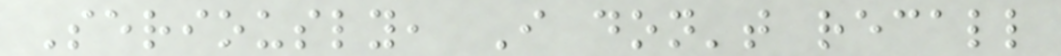Seriously, I don't recall
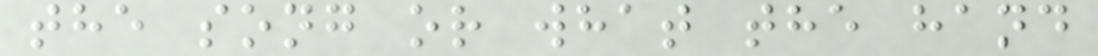the song or what the hand
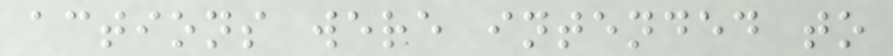actions were intended to
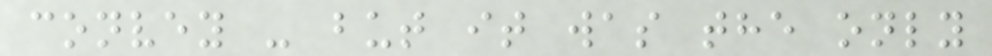convey - but it was the only
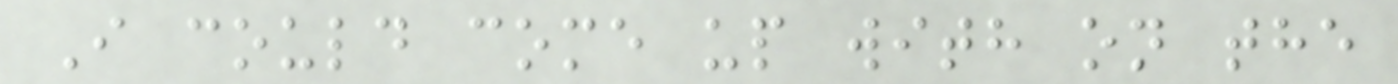I could come up with on the
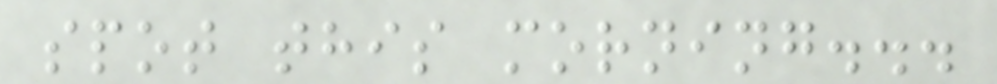spot this morning...
